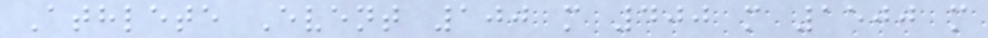Athlete Event 100 m 400 m 1500 m
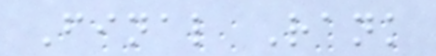Final Rank
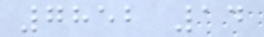7852 14
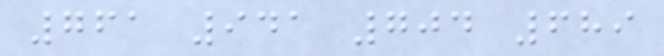761 941 704 689
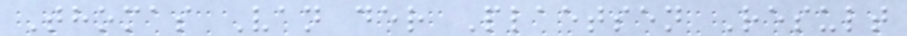Thomas Van der Plaetsen Result
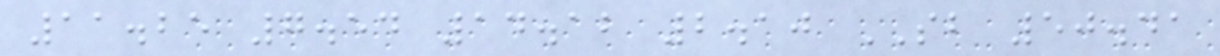11.25 7.54 14.12 2.10 SB 50.41
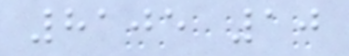8105 10
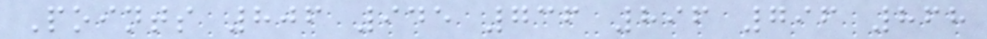Points 806 945 736 896 796 868
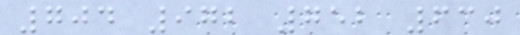704 972 752 630
